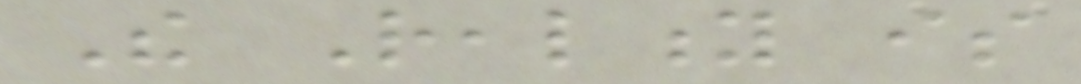The Reality is
